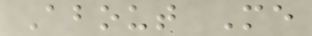About Me
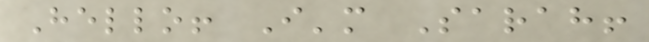Hello! I'm Sarah!
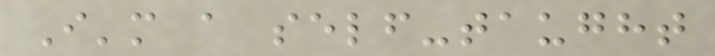I'm a self-taught
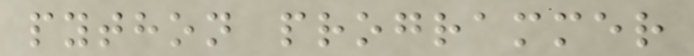python programmer
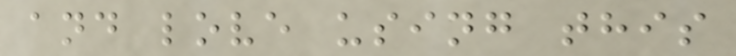and love using this
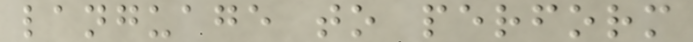language to perform
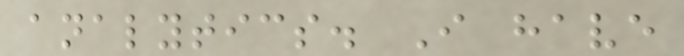analytics. I have
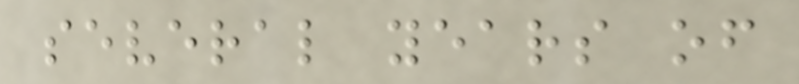several years of
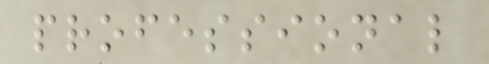professional
